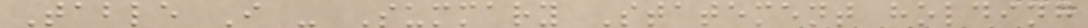Table I - Summary Statement holding
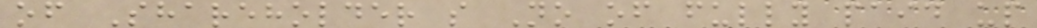of Shareholder s No of fully paid up
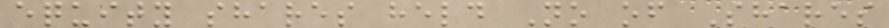equity shares held No of Shares
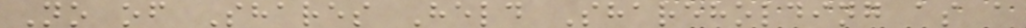No of Shares Held Shareholding as a
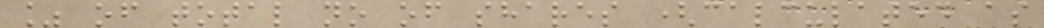% of total no of shares (calculated as
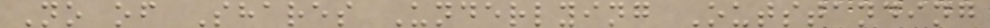No of Shares Underlying Outstanding
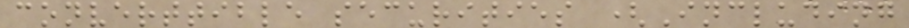converttible securities (Including
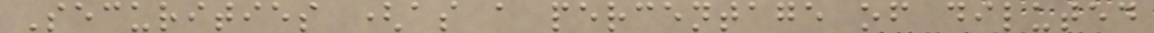Securities (as a percentage of diluted
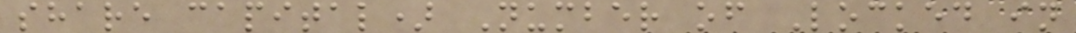share capital) Number of Locked in
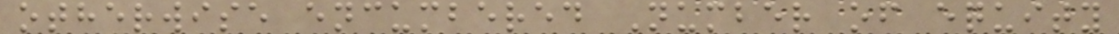otherwise encumbered Number of equity
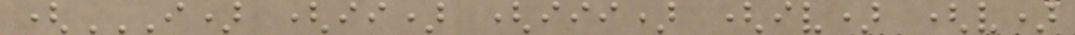(I) (II) (III) (IV) (V)
